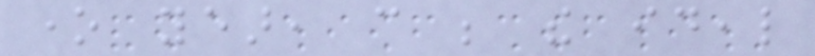one year, can be the ideal
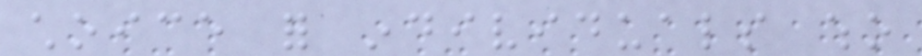choice for individuals who
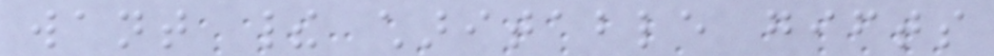want their charitable gifts
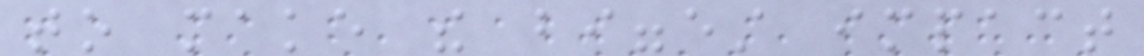to make the biggest impact
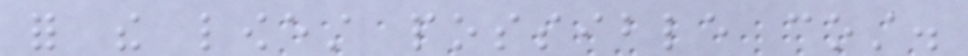for the lowest possible cost.
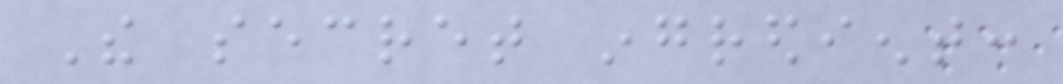The secret ingredient:
